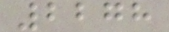2278
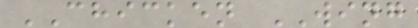CHICKEN WING
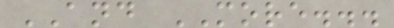AND MORE...
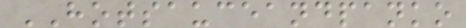HOTSAUCEANDPANKO
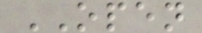OPEN
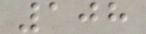108
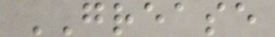GREASE
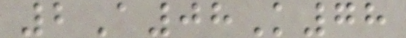2A08K78
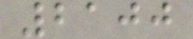2100
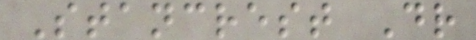Stancrest Dr
